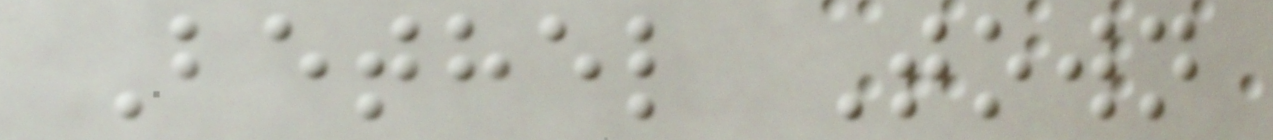Bethel Town
